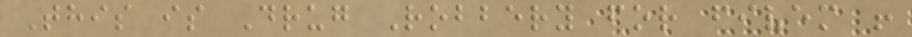This is Drug Robbery for fivem !
